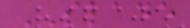SLADE
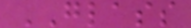GLASS
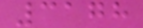3178
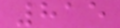815
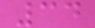34
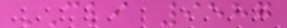CLI 9587
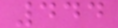444
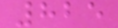825
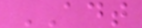ADT
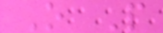O P
